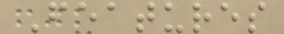Features
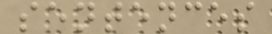sentences
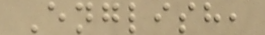English,
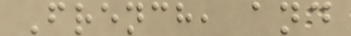French, and
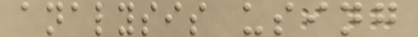analysis using
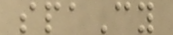spaCy
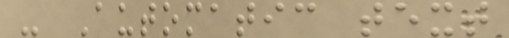- Automatic text
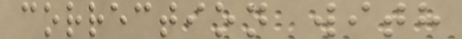correction with
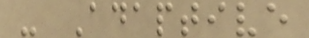- Adaptive
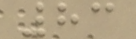83
